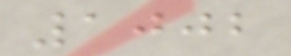1002
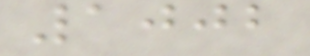1002
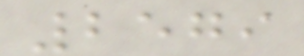2579
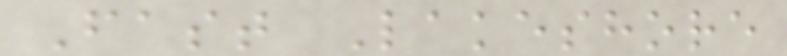Fast Lakeshore
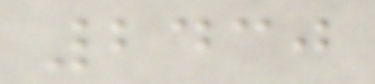2430
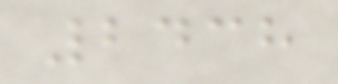2438
